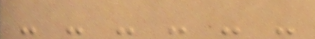- - - - - -
